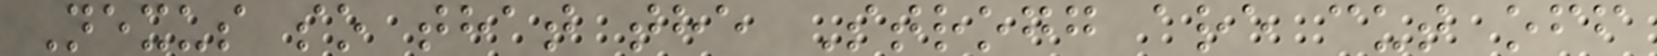Nexus so that the Strogg are cut off
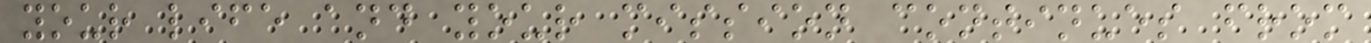your life and your mission continues from
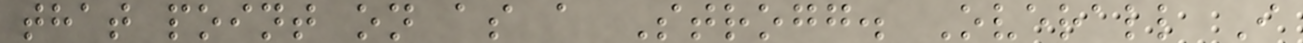that point on as a Strogg. Overall I
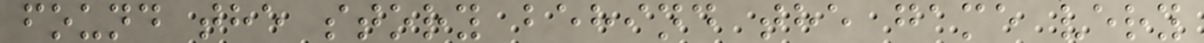found the story behind the game very
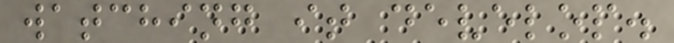watching it develop.
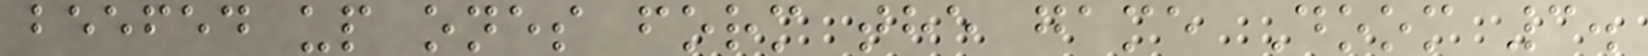beefed up ones form the game Doom 3.
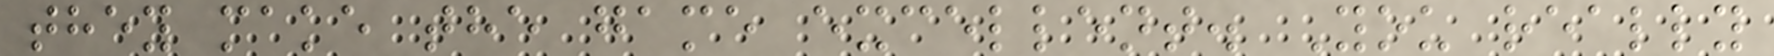they make the game excellent. You really
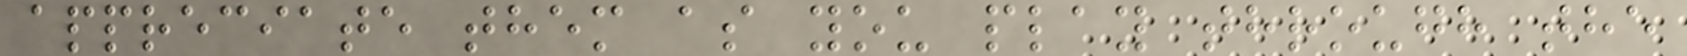appreciate them as you play through the
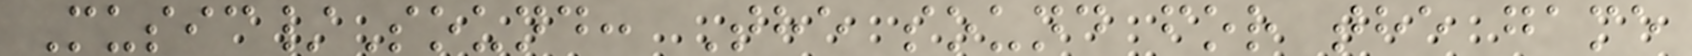Music/Sound: The sound for the game
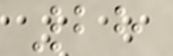28
